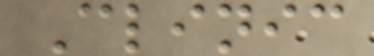Clinic
